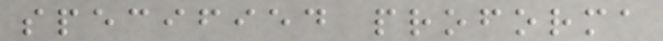specified proforma
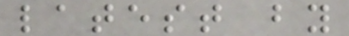latest by
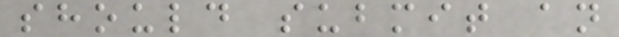should submit an
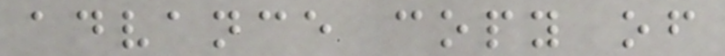advance copy of
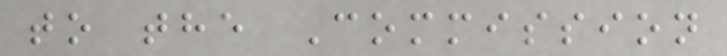to the Commission
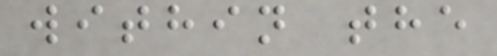within the
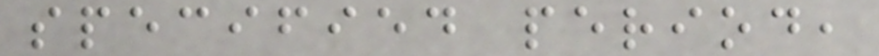specified period,
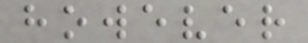however
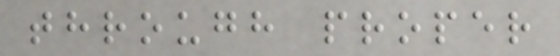through proper
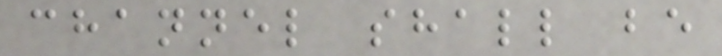channel shall be
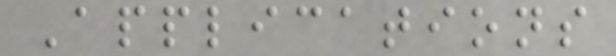Applications
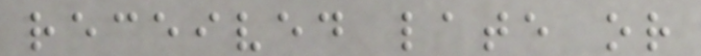received late or
